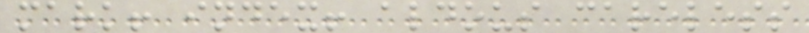mark! index! aldous careless
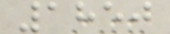1850
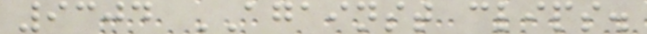9304 AGAINST clips.
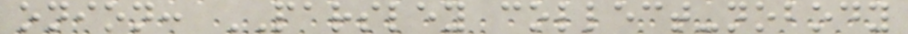onion: PARSLEY collect-nobody
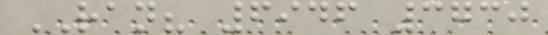RAN? 6946 3730
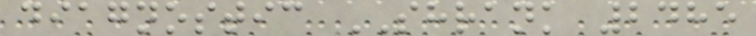diagnostic SHRANK 2485
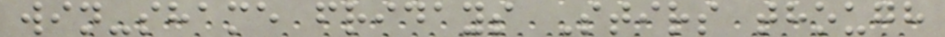win-shame fridays Stirs though
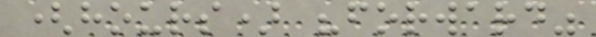(hours) "forward"
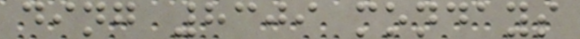ding 8309 mondays
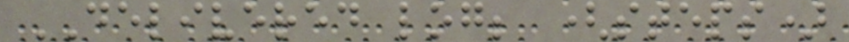DELIVERED log; (steps)
